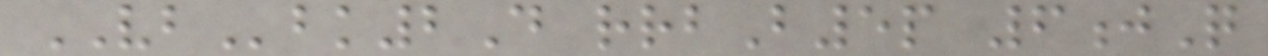VBbk2D rrbB5p 6jQ
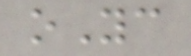oYc
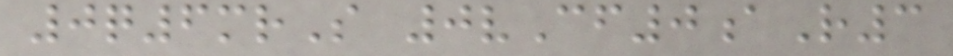0q6mrS 0vCf0aR3
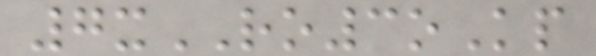7xRO3oKp
